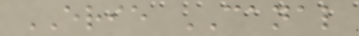ERIE CANAL
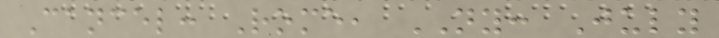Cancel: Rome, NY: July
